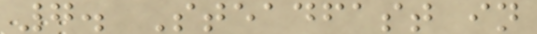7. Steadfast in
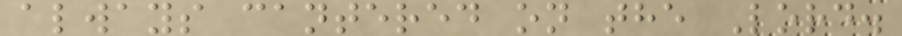always cantered on the Lord.
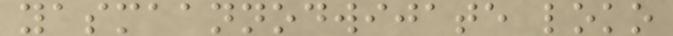yasmaannodwijate loko
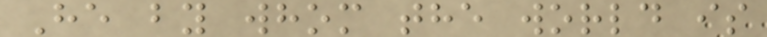He by whom the world is
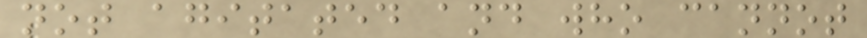not agitated and who cannot
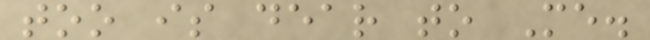too is dear to Me.
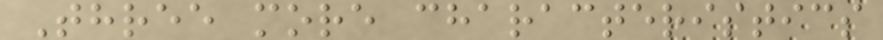Three more characteristics
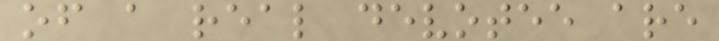of a real devotee are
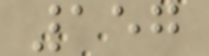157
